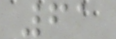61
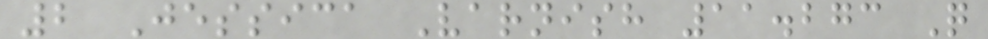2 Jessica Varnish 11.273 Q
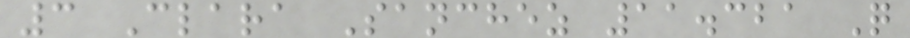3 Clara Sanchez 11.321 Q
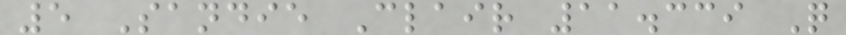5 Sandie Clair 11.339 Q
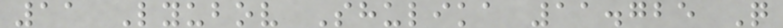11 Lyubov Shulika 11.725 Q
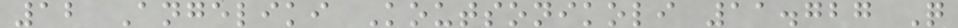12 Angeliki Koutsonikoli 11.727 Q
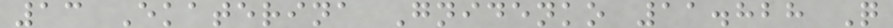13 Ekaterina Gnidenko 11.828 Q
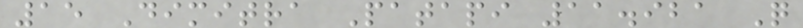15 Dimitra Patapi 11.921 Q
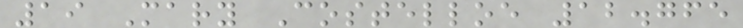19 Mary Costelloe 12.765
